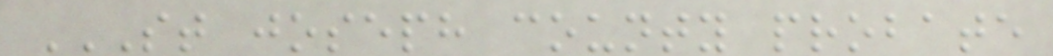ST JOSEPH COUNTY PROBATE
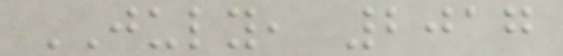JULY, 2017
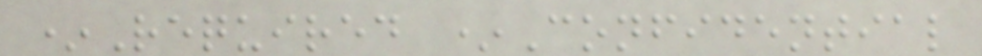*Required *Confidential
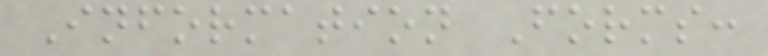Information Forms:
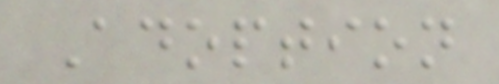Adoption
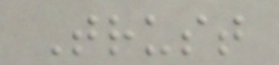Trust
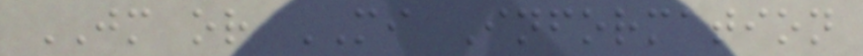JM or MI Information
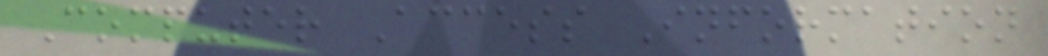Computer Access Information
